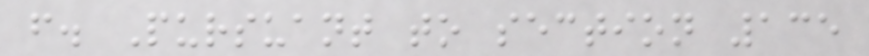f. Pursuant to section 135
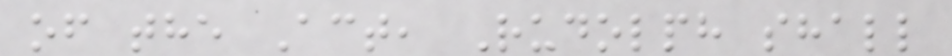of the Act, Rudolph shall
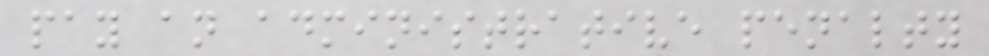pay an administrative penalty
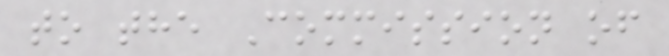to the Commission of
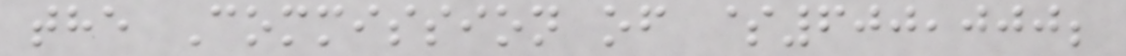the Commission of $600,000;
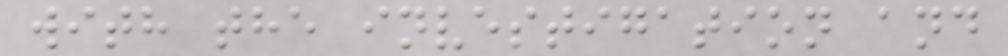with the investigation and
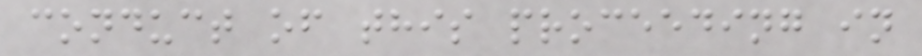conduct of this proceeding in
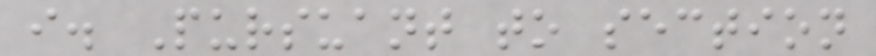i. Pursuant to section
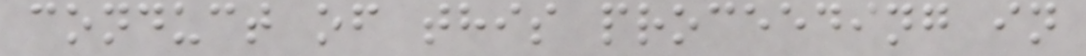conduct of this proceeding in
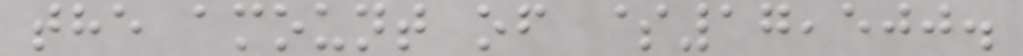the amount of $17,500.
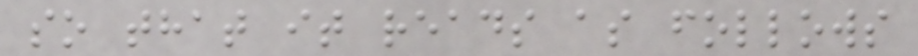so that it reads as follows
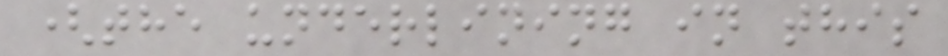(the underlining in this
